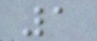1
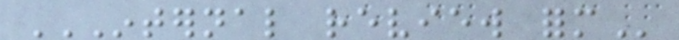INTERNAL REVIEW FORM
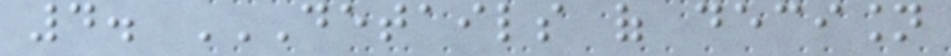4. DETAILS OF DECISION
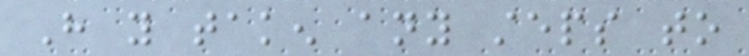Have you taken any steps to
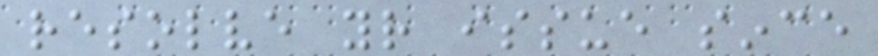resolve your issue since
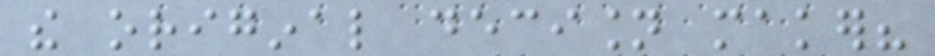the original decision maker?
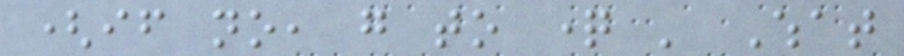(if no, go to question ' What
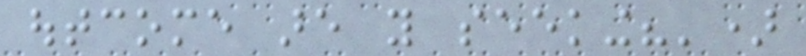outcome are you seeking?')
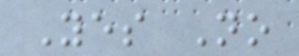Yes No
